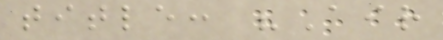title: "Air
